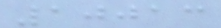10013
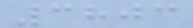3803
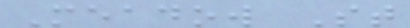Meadow St
